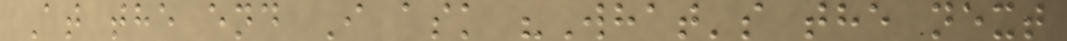At the end I ask "What's the next
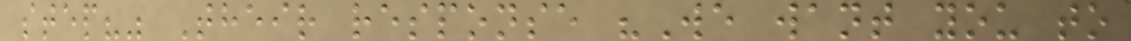step?" Their response "We want you to
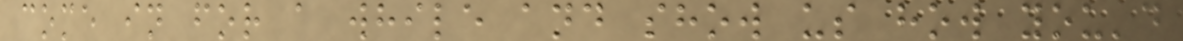come in for a while and show us how you'd
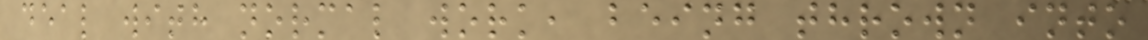deal with normal work, being thrown into
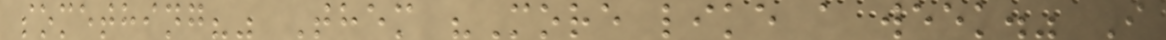something?" Them "More like a week." I
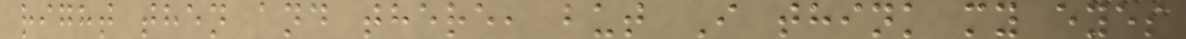right then and there, but I think my eyes
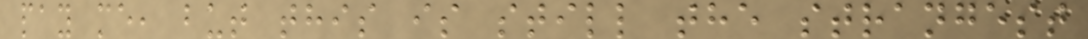pay me, but this is still the strangest
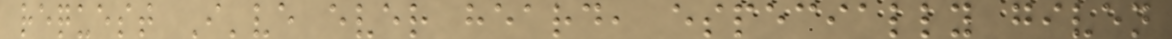request I've ever heard, especially given
